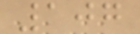107
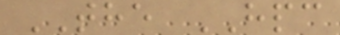THE HPC
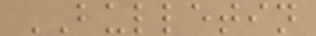BULLETIN
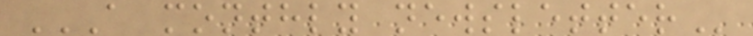A MONTHLY NEWSLETTER
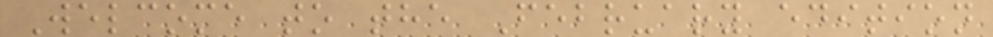Welcome to the February edition
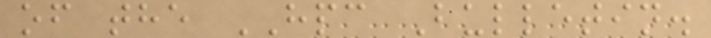of the HPC Bulletin.
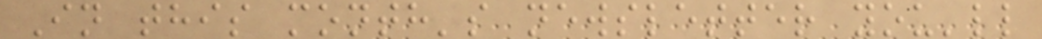In this month's newsletter you'll
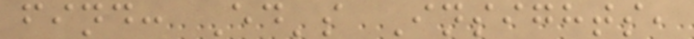find: Ed's Insights,
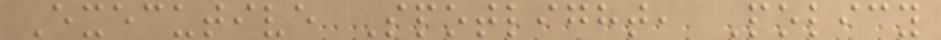Executive Spotlight, Policy
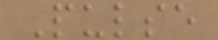Pulse
